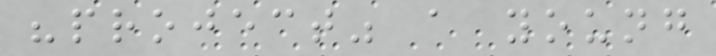"project" a young
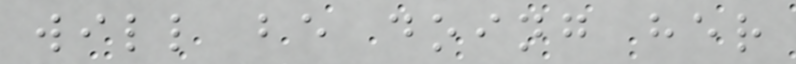will be doing her
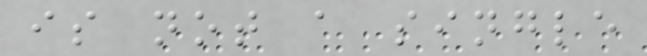is not a single
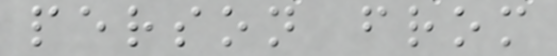person from
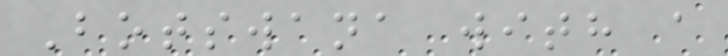Botswana with a
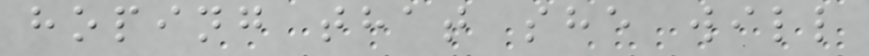hoping that she will
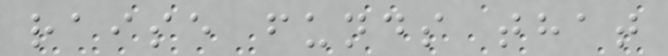raise funds that
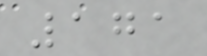171
